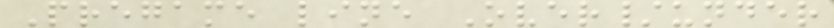Pregame line Over/under
